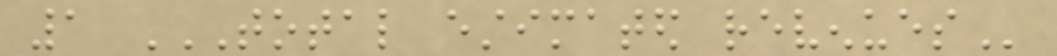1 TOTAL ESTIMATED REVENUES
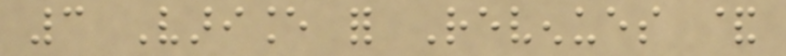3 Variance for Revenues &
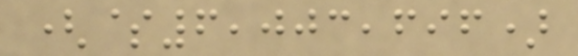($6,003,696)
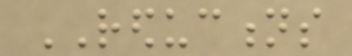REDUCTIONS
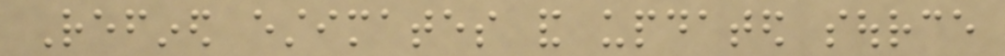Refined estimates and updated source
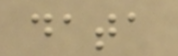data
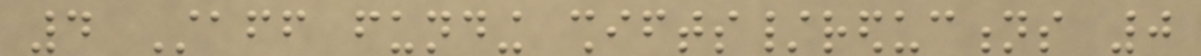4 Staff funding shifts/reductions 0
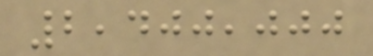2,400,000
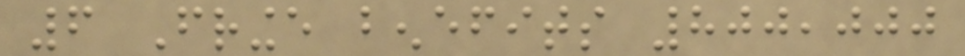6 Fringe benefits 800,000
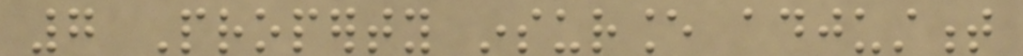7 Property insurance adjustment
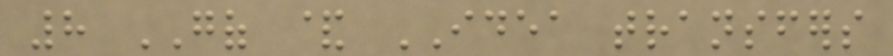8 GOF & IDEA transfers
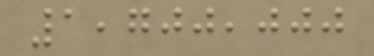1,700,000
